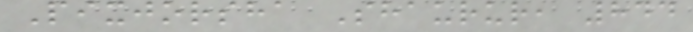Pixjorsha Shaurur, 844
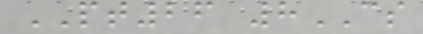PT26 8CS
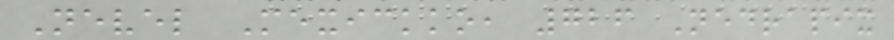Nevel Mexickko, 726 Nedrapix
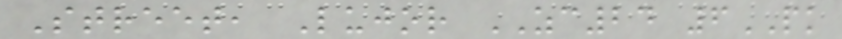Street, Lujor ZC24 6PK
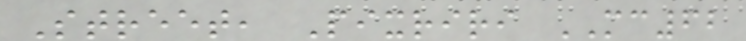Street, Pixriri MC62
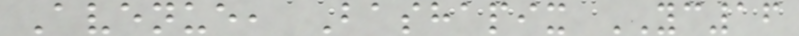Avenue, Bashapix YC16
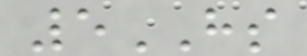5HS
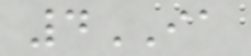4IA
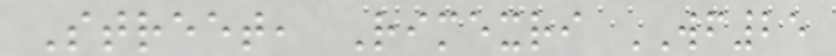Street, Rimexri WF25
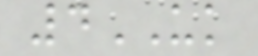4UK
